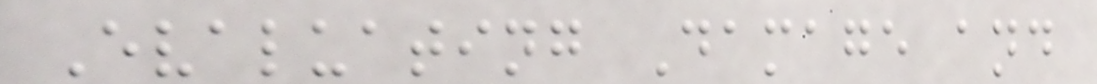Evaluating Damage and
